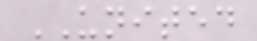UNITED
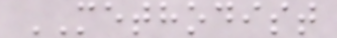METHODIST
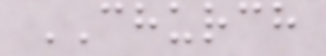CHURCH
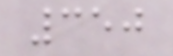350
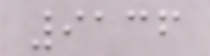9136
